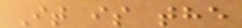It is the
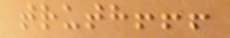truth!!!
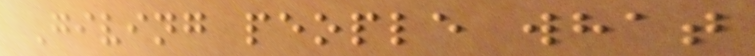Giving people what
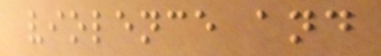violence and
